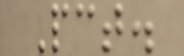Pct.
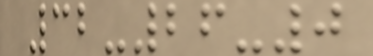32-26-0
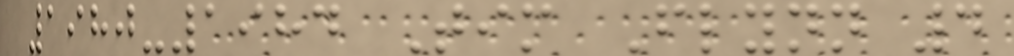1980-1984 Tim Flynn 4
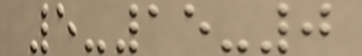5-15-0
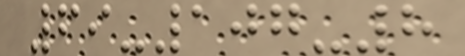69-107-8
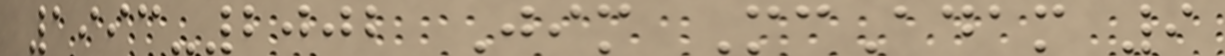1993-2002 Jim McAdam 9
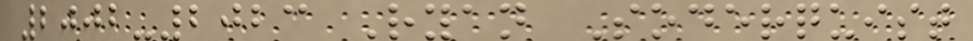2002-2023 Ryan Soderquist
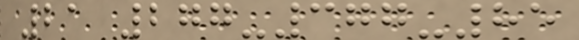21 277-377-85
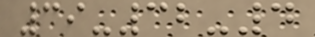39-32-4
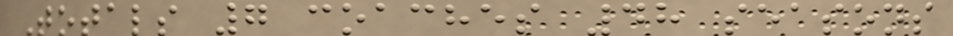Totals 7 coaches 48 seasons
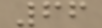66
